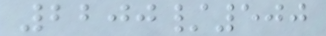2200/500
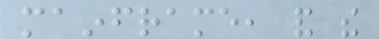mainframe, and the
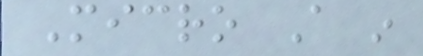Micro A in
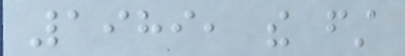1989, the first
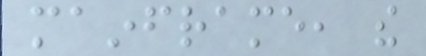mainframe, the
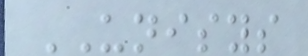UNISYS
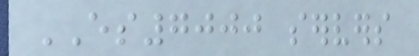ES7000 servers
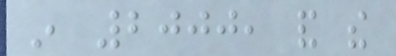in 2000, and the
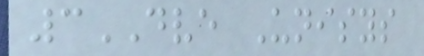3DVE Unisys
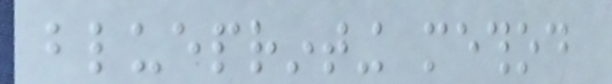blueprinting method
